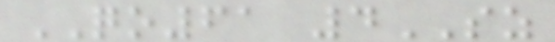QO61 4SZ
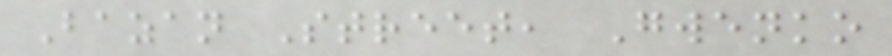Bazan Street, Gwenko
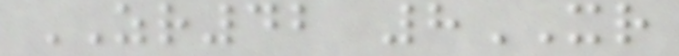ZR42 8XR
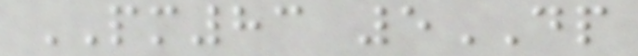PM83 5DP
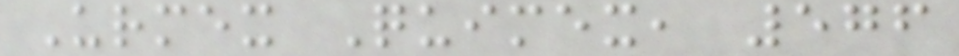Urmex Quimex, 576
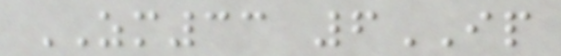ZM33 6IP
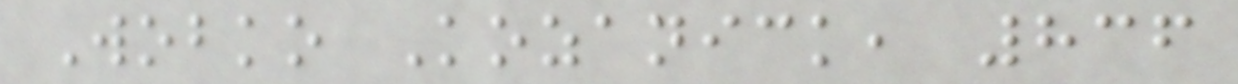Wobko Kozanick, 836
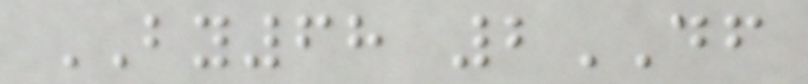BY68 2DF
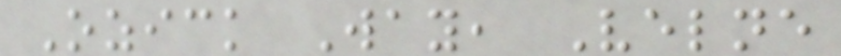Ozick Way, Velne
